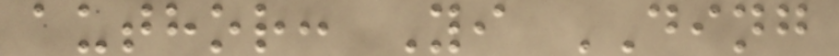author: Yi DING
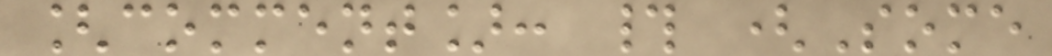[comment]: # (Some
